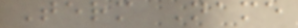Term Name
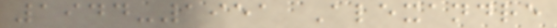1944-1951 Alexandre
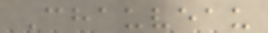Chauveau
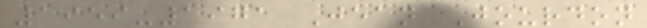1959-1971 Jean Jourdon
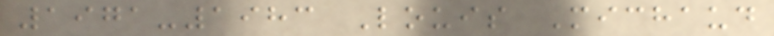1971-1983 Louis Michaud
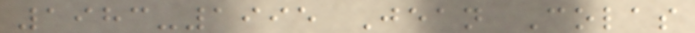1983-1995 Jean Colas
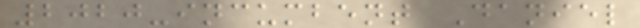2020-incumbent Daniel
